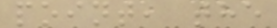point, the
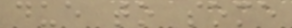due to some
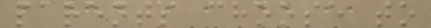parents choose to
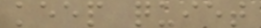keep quiet
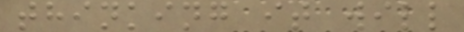thinking it will
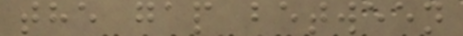the gap between
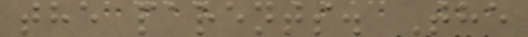the parents. The
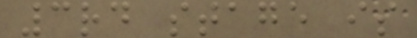3rd stage is
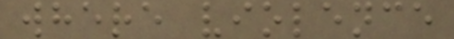where violence
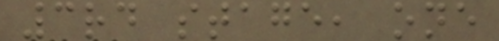3rd stage, one
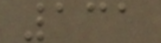131
